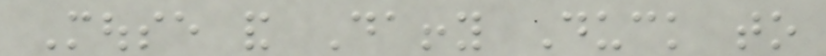Mouse and Daffy Duck to
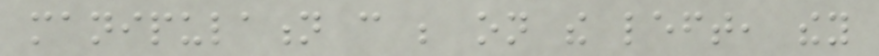manipulation can be on the left, they
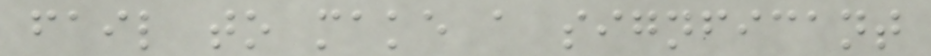fail to make a signficant
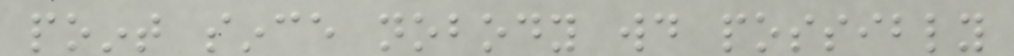point since nobody would possibly
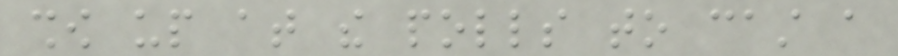show up at the polls to cast a
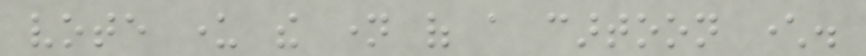vote under the name of a cartoon character.
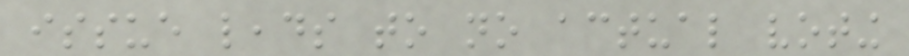issue leads to no actual voting
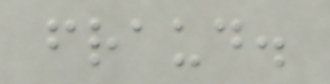fraud.
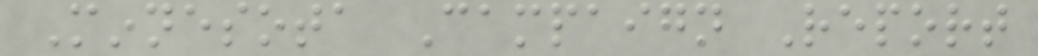Minnesota Campaign Report
